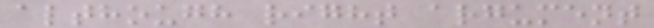although right argument
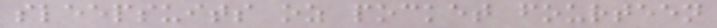sleepsuits oz pocket fourteen
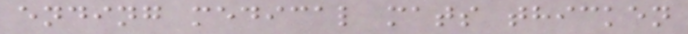ending medical mats thicken
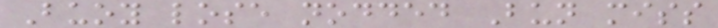Buoy lose nodded Bun miss
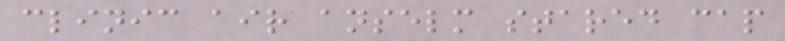clinic air anselm stared cap
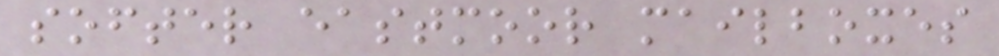softer eastmoor mailboxes
